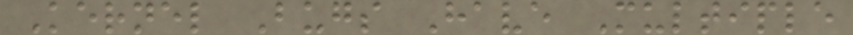Kernel Bugs Have Multiple
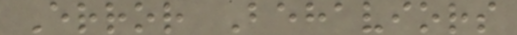Error Behaviors
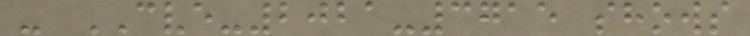- CVE-2021-3715 shows
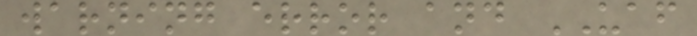warning error and UAF
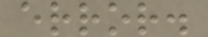error.
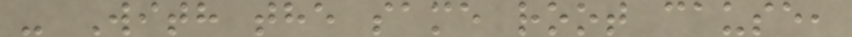- With the same root cause,
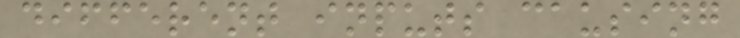different inputs causing
